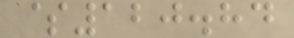$120.84
